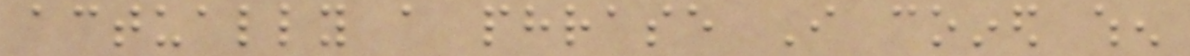actually a phrase I coined when
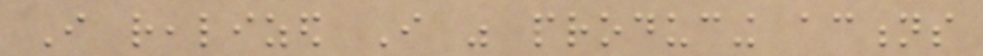I realized I was producing actions
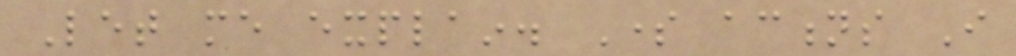Let me explain. Some actions I
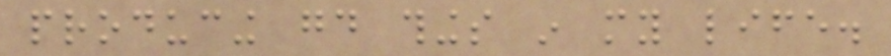producing good things in my life.
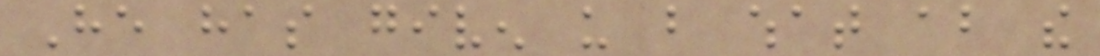He has given us but what about the
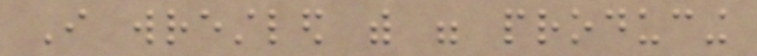I wrestled with were producing
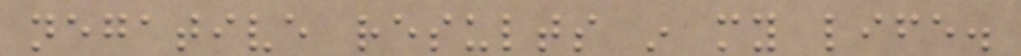negative results in my life.
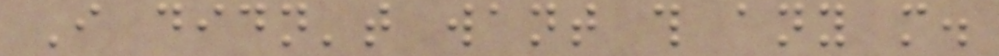I didn't want this any more.
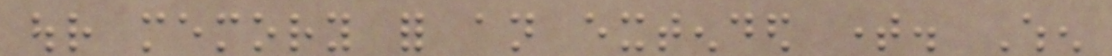our memory for an extended time. When
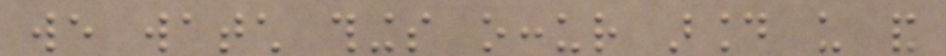we watch things occur around us and
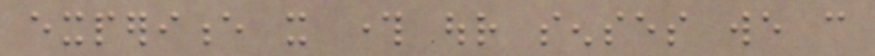experience it through our senses we can
